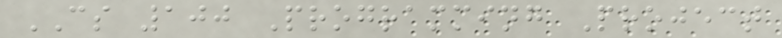CS 100 Programming Project
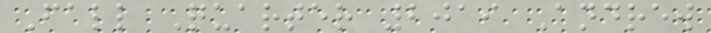Fall Quarter 2019 Andrew
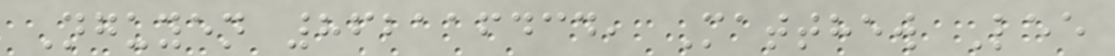Nguyen 862116434, Matthew Lee
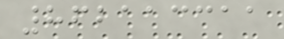862113311
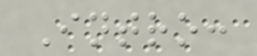Intro:
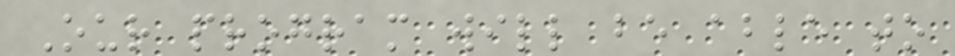Our program will be able to
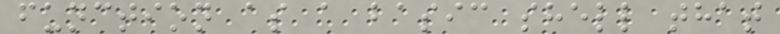function as a basic shell that
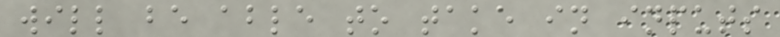will be able to take in inputs
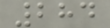284
